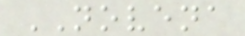NOVENA
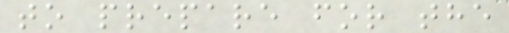to prepare for the
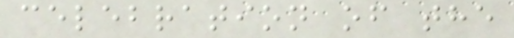celebration of the
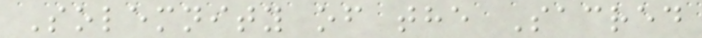Solemnity of the Sacred
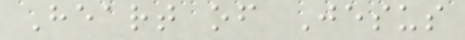Heart of Jesus
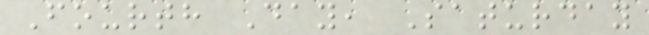Fourth Day, Saturday
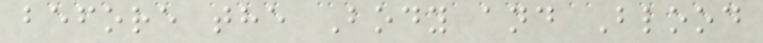before the Body and Blood
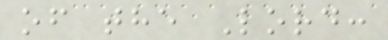of the Lord:
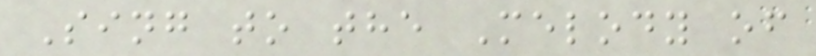Sing to the Melody of
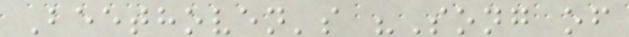Beethoven's "Song of
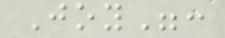Joy":
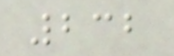232
